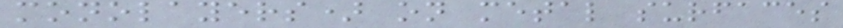monolayers) on metal surfaces
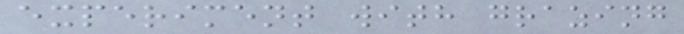experiment with grazing
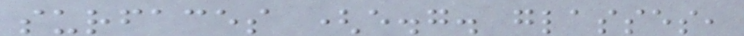surfaces (e.g. glasses,
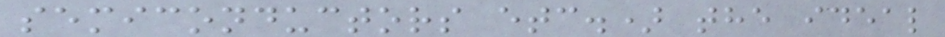semiconductors etc.) the ideal
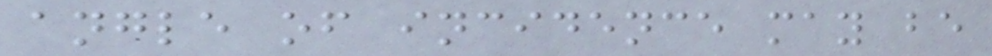angle of incidence may be
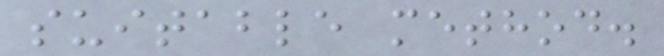suitable method.
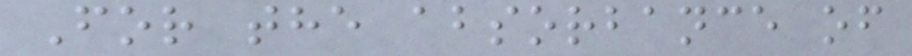For the absorbance of
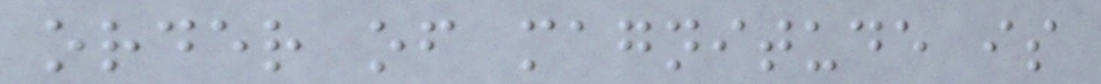order of magnitude is
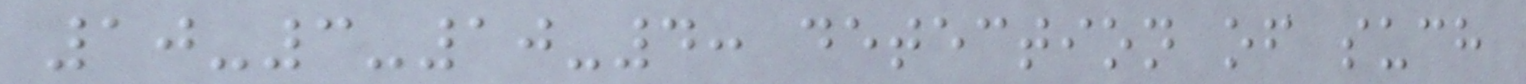10-3-10-4: detection of such
